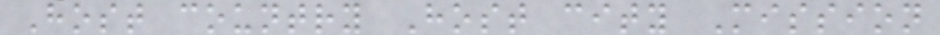Host country Host city Mission
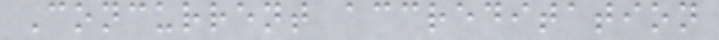Concurrent accreditation
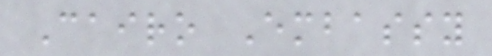Cairo Embassy
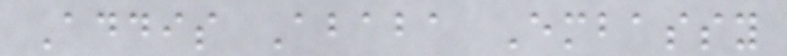Addis Ababa Embassy
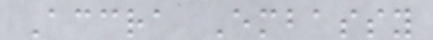Accra Embassy
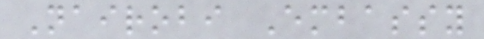Nairobi Embassy
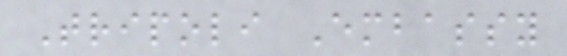Tripoli Embassy
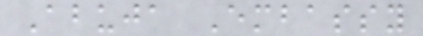Abuja Embassy
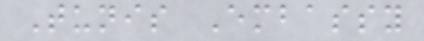Tunis Embassy
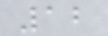12
